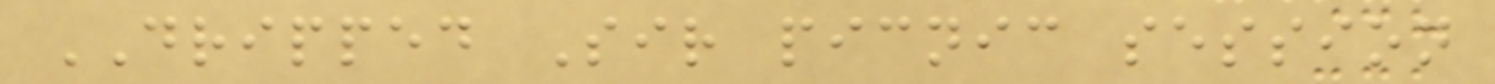DRIPPED Sir picnic session
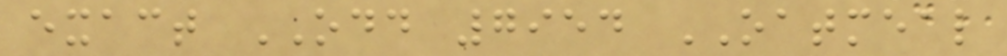exact ODD 7954 OATMEAL
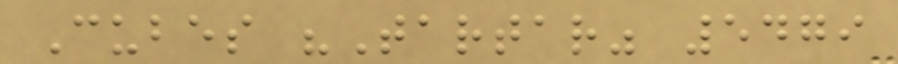Cubes "Tartar" 5479
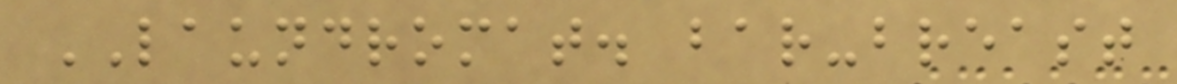LAUNDROMAT. bar-breast
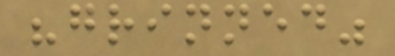"grinned"
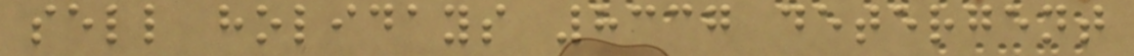sell holidays 8337 detergent
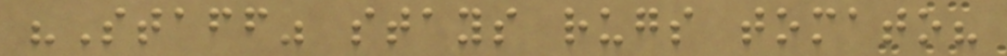"Staff" stays rugs tomato?
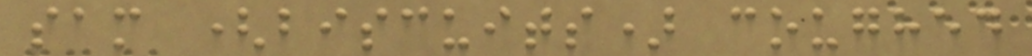sam (biscuits) coughed
